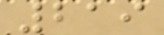219
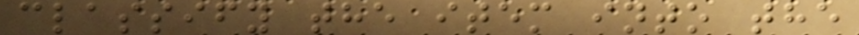classify the item into the
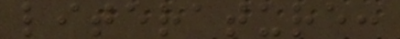literature:
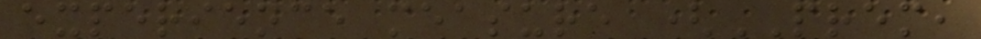experience measure (PREM,
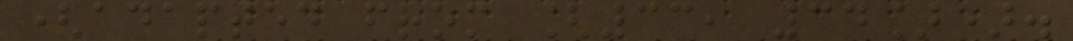(adapted from [33, 34]).
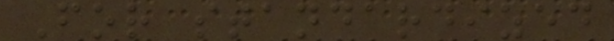For standardized
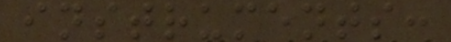instruments:
